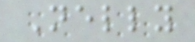Nelly
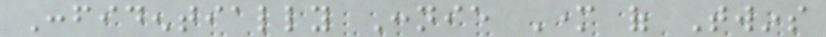Confidentially Connie Mother of Twins
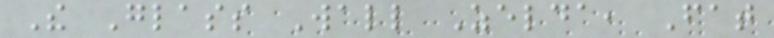The Glass Wall Zelda, Fat
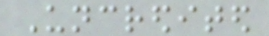Uncredited
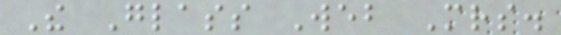The Glass Web Mrs.
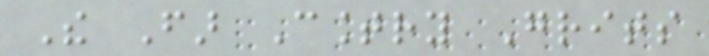The Far Country Grits
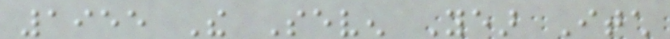1955 The Seven Year Itch
